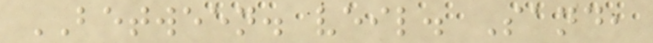BETWEEN. veil. Sand,
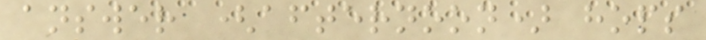answer (afternoon) hops
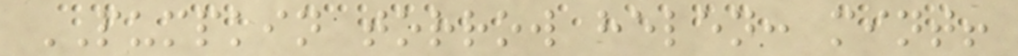PUMPKIN torrow helen: mint!
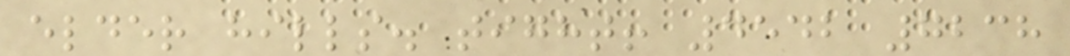elder hills. tight! 4542 7238
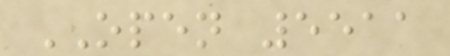OPEN 5511
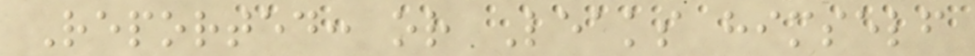Reported: or Leaks himself
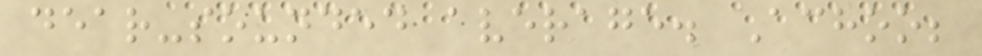dear-sounded average. Achoo;
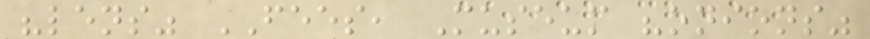"lens" FEES, Museum "onions"
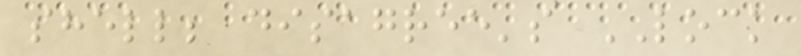shell; disagree's LOCK
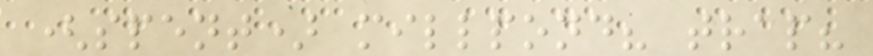(spent) millpond? trap?
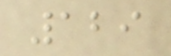129
